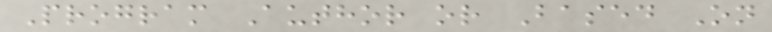Program Author or Based On
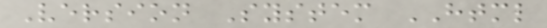Version System HTML
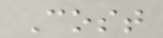Cost
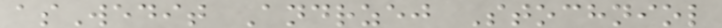asWedit Andrzej Stochniol
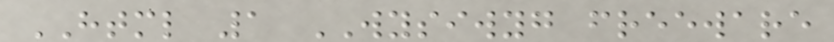HTML 1 WYSIWYG freeware
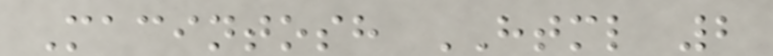Macintosh HTML 2
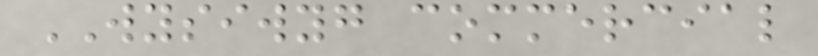WYSIWYG commercial
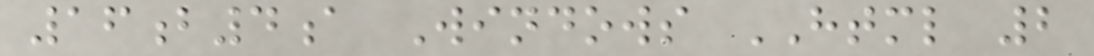16b4a Windows HTML 2
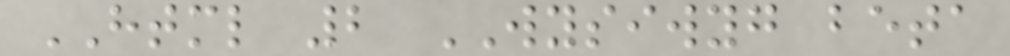HTML 2 WYSIWYG beta
